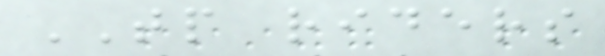TP riders
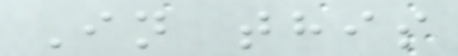In this
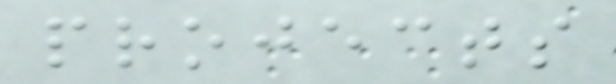projects
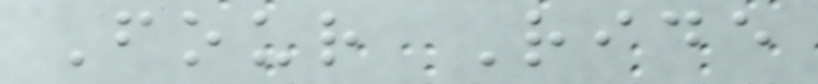Four Ride
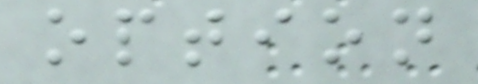option
